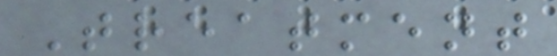Treatment
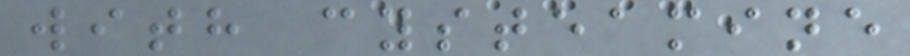with cysteamine
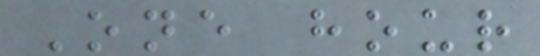One hour
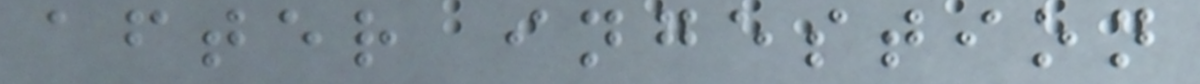after ingestion
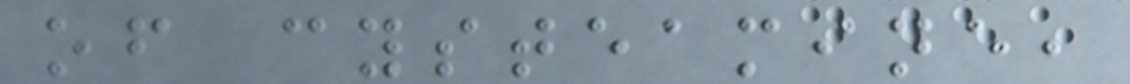of cysteamine,
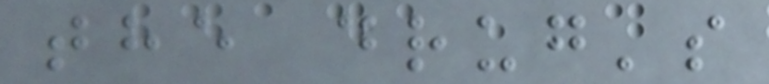the drug's
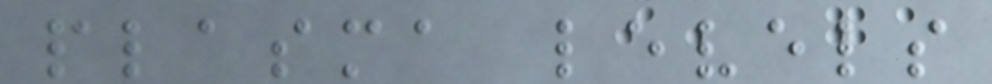plasma levels
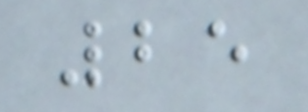25
